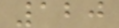120
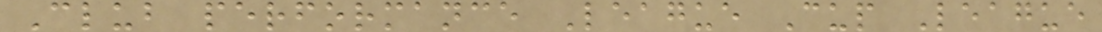Club performance League Cup League
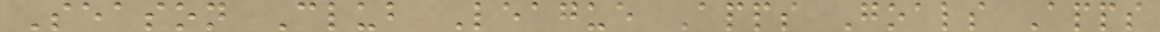Season Club League Apps Goals Apps
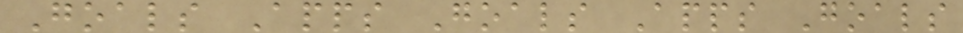Goals Apps Goals Apps Goals
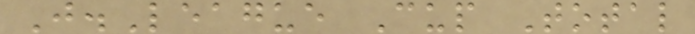J.League Cup Total
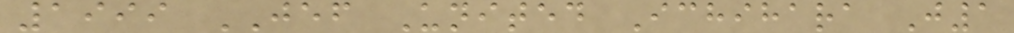1999 JEF United Ichihara J1
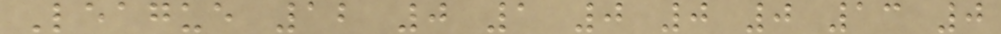League 12 0 1 0 0 0 13 0
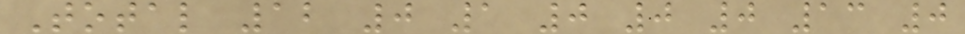Total 12 0 1 0 0 0 13 0
